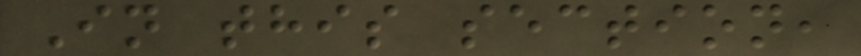In this section,
